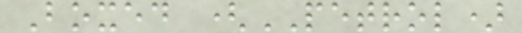Boxed (PETROL)
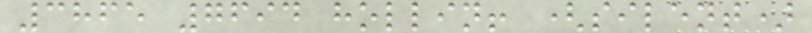3865 7694 hollin! (silent)
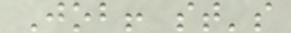Job! st's
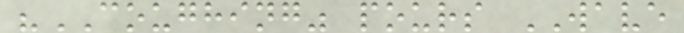"COUGHING" pours WAVE
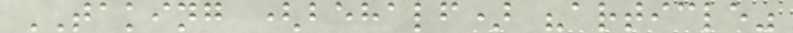TAKING (behalf) "article"
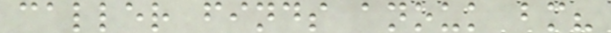caller finds anouk bm?
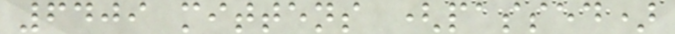6409 mittens (passed)
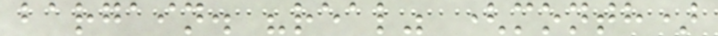bargain. "real" (month)
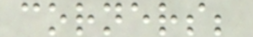corners;
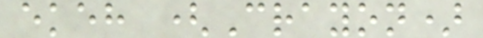ekeh (Crayon)
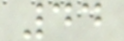44
